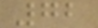72
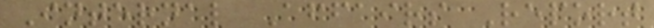Internal Affairs Report
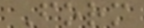Form
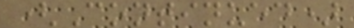(Continued)
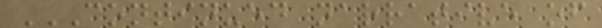CONTINUED NARRATIVE OF
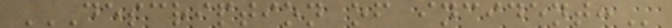DESCRIPTION OF INCIDENT:
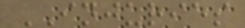INJURIES
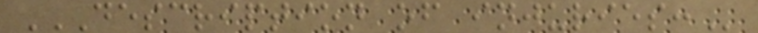DESCRIPTION OF INJURIES:
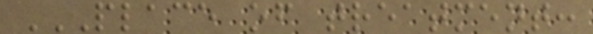PLACE OF TREATMENT:
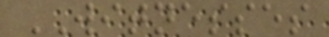WITNESSES
